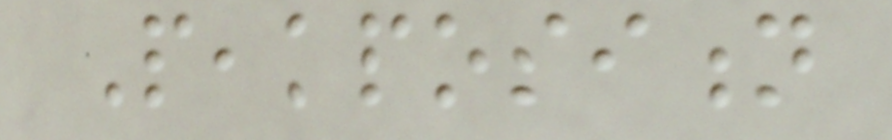Peakposition
